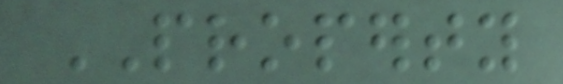PROPERTY
